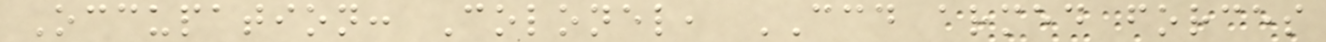Occupation: Colonel, CCD armed forces
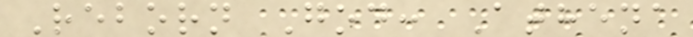Reborn God: Athena
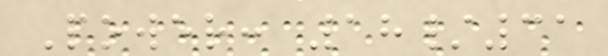Power: 18/31
